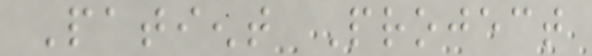Patient Project
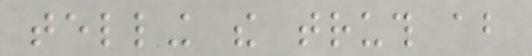telling the truth about
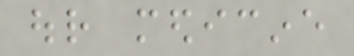our medicine
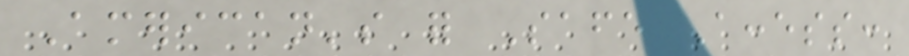American's for Safe Access:
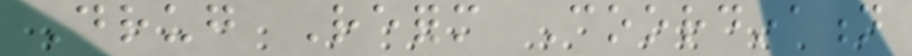Drug Reform Coordination
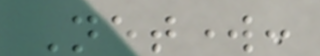Network:
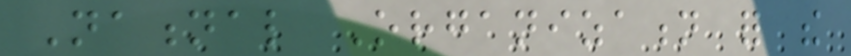National Organization for the
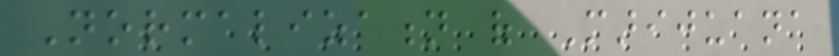Normalization of Marijuana
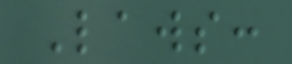Laws:
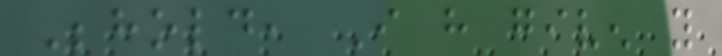Behold, I have given you
